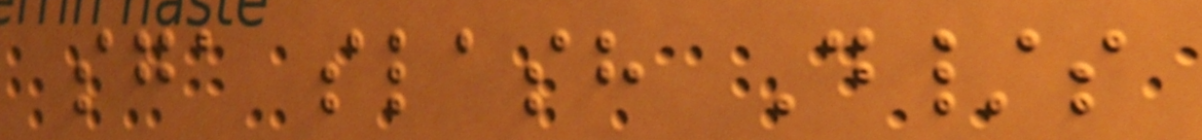sga slash D/s
